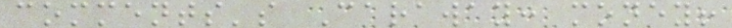comments's Caraway: money!
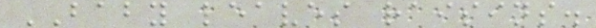BABY leaves raisins.
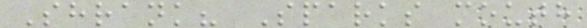Shrank? Sparks mouth
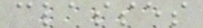classes
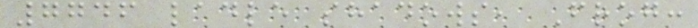7746 ladle shadows, Frog:
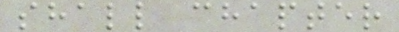shall chapter
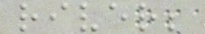river;
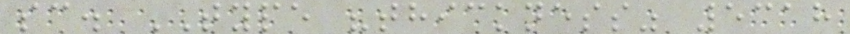sc. TYPE "thickness" 5318
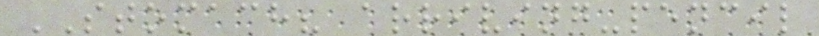STOMACH? arriving-pencil
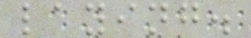laying.
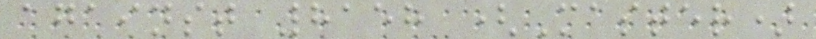against 8158 (Master)
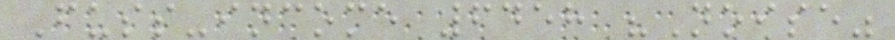Fuss-income 6458 "Noise"
